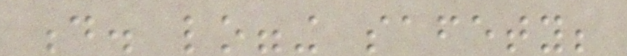d. logging safety;
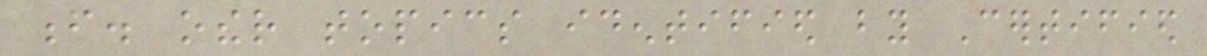f. other topics identified by Certified
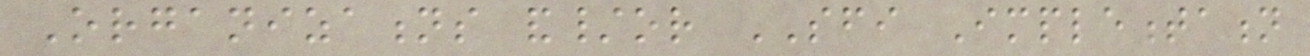Organizations and/or SFI Implementation
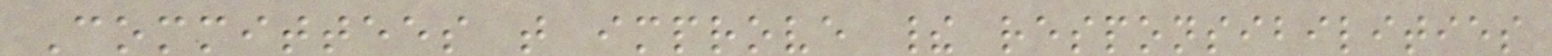Committees that improve their responsibilities
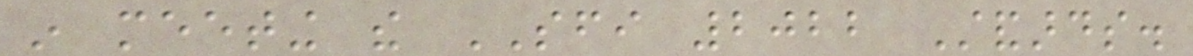in meeting the SFI 2022 Standards.
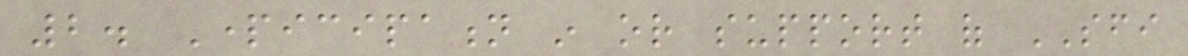2. Participation in or support of SFI
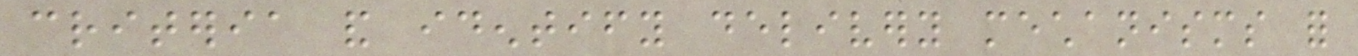criteria and identify delivery mechanisms for
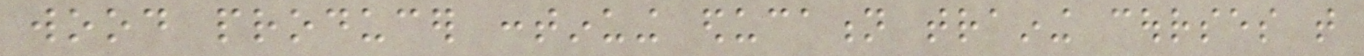wood producer continuing education training courses that
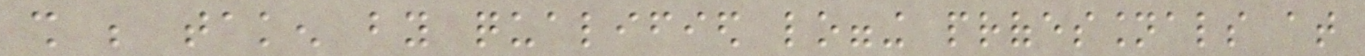shall be taken by qualified logging professionals at
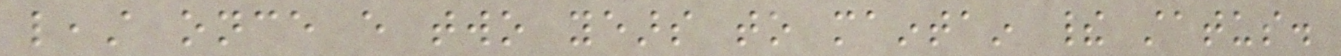least once every two years to maintain their status.
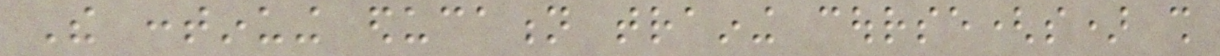The continuing education training course(s) shall
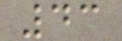43
